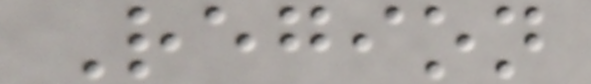Region
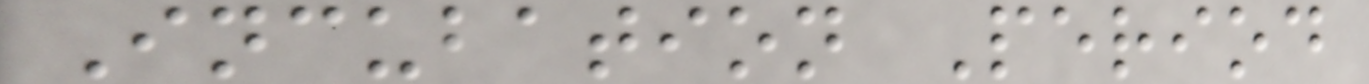Incubation Period
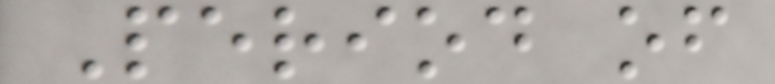Period of
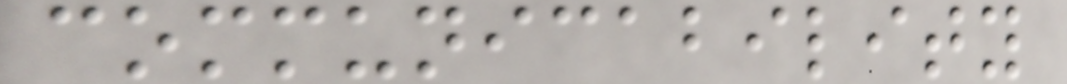communicability
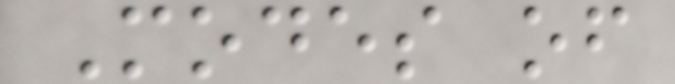Modes of
